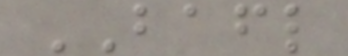BAFL
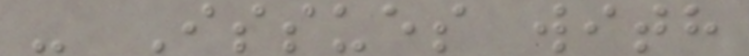- Issues with
